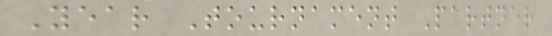Year Tournament Partner
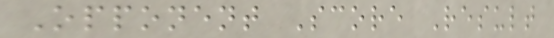Opponent Score Result
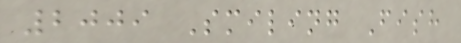2009 Smiling Fish
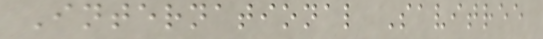International Savitree
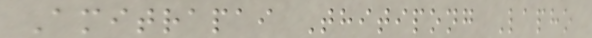Amitrapai Thitipong Lapho
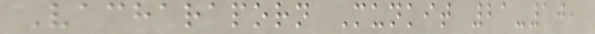Vacharaporn Munkit 21-10,
